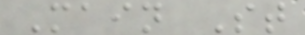Main St
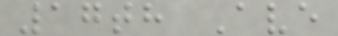17th Ave
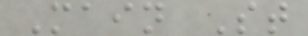Main St
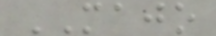MAJO
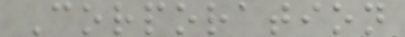Corporation
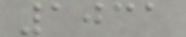1031
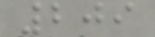209
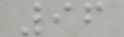96
